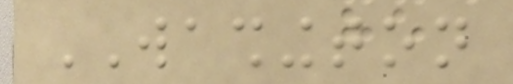WASHINGTON
